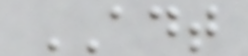ADT
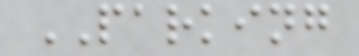PARKING
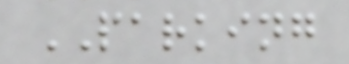PARKING
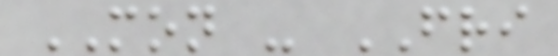MON - FRI
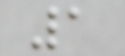1
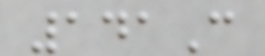141C
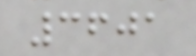3601
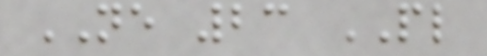NE 23 PL
